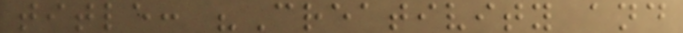title: "Creativity and
